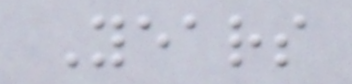Years
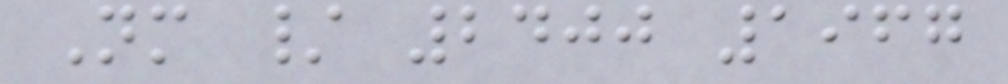Nm / 2400 1967
